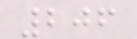206
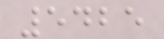5425
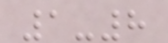1-8
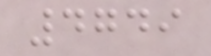4749
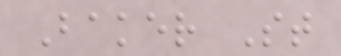Baker St
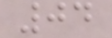04
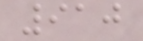910
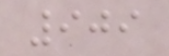909
